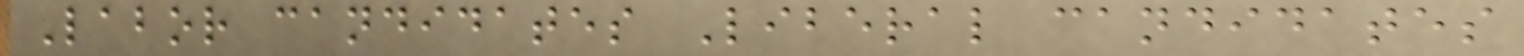Labor candidates Liberal candidates
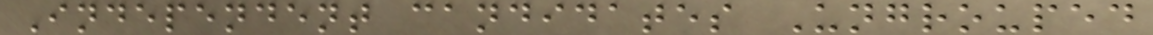Independent candidates Ungrouped
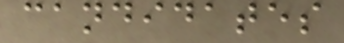candidates
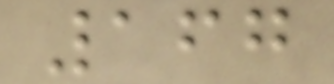167
